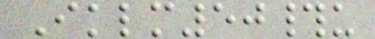Iklm50#u
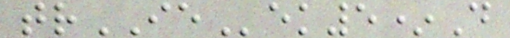trIEek5*D
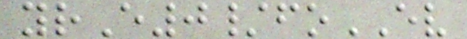yrE0/foEV
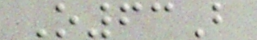O63B
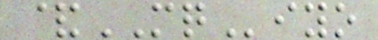&MQiyo
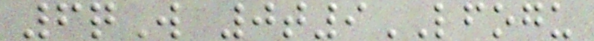6qW 0t9LFOGU
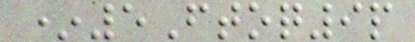*5Ftoq9p
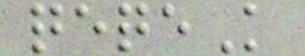qeqeK
